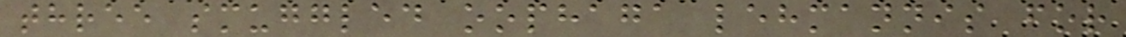three smuggled oophaga lehmannis for
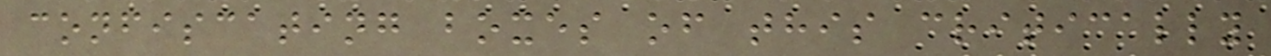confiscating boxes of this critically
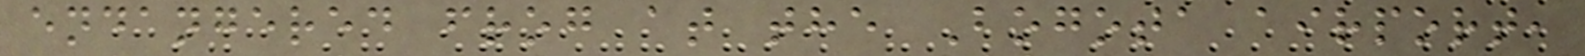endangered frog at the Bogota airport,
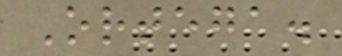Ortega.
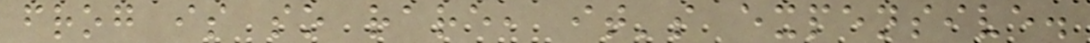frog is so rare, it's expensive.
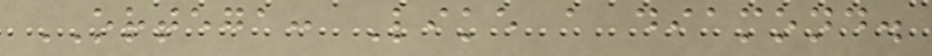ORTEGA: Like a diamond.
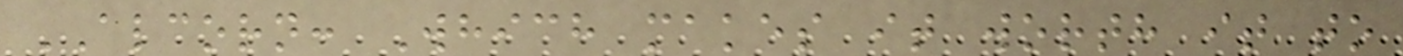ALCORN: Which makes it worth it to
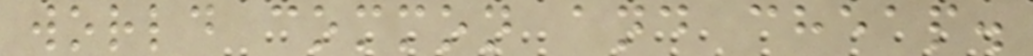world common and cheap.
